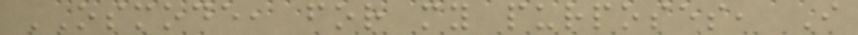OSMODE, for my purposes, I
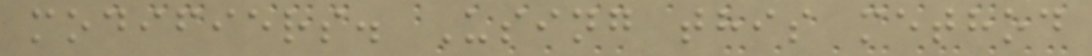modifiers. Using this method
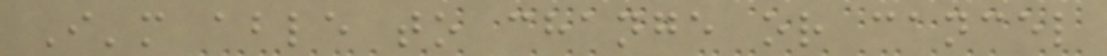I'm able to change or cancel
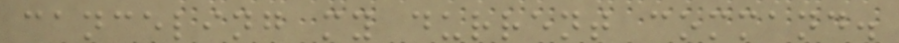canceling my durrent command.
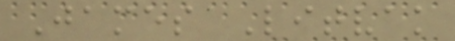James Litvak
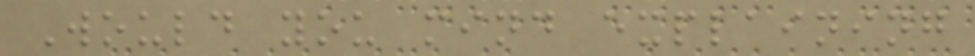Would you mind explaining
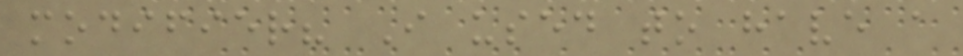modifier? I used to have a
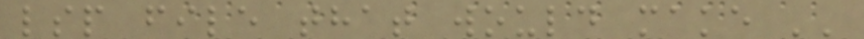lsp file that would make ''
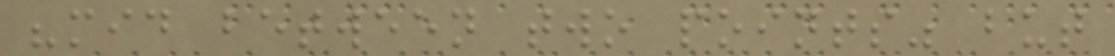"mid between two points" but
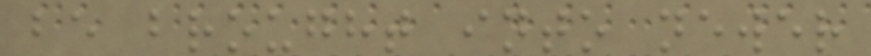be brought into newer
